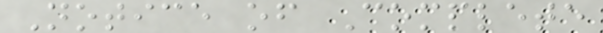Notice of Complete
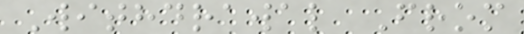Withdrawal From
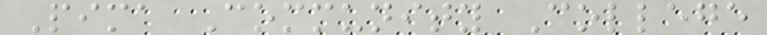Pima Community College
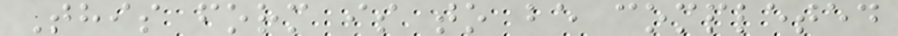This form is to be completed
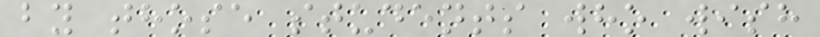by those students who wish
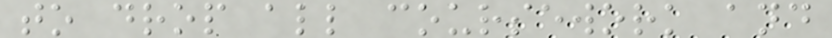to drop all coursework and
